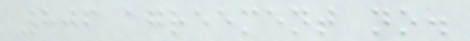806 agreement no.
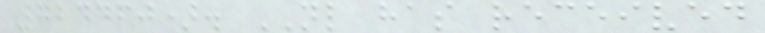724460). NL has received
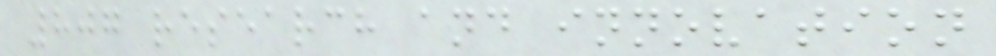807 research and innovation
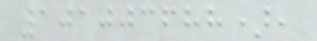101003688),
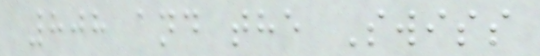808 and the Swiss
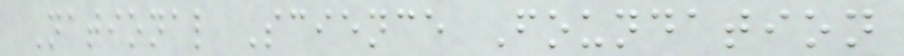National Science Foundation
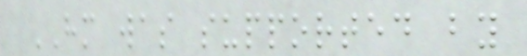HM was supported by
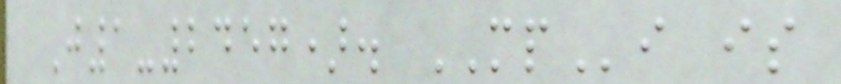J1-2457). MPi is
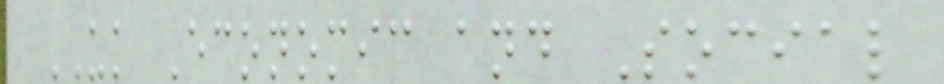UK Economic and Social
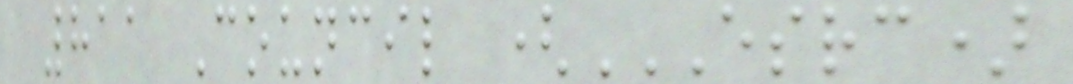811 Council (ESRC)
